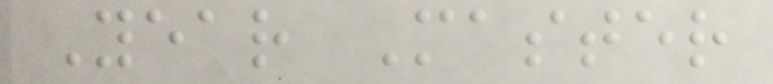Year Master
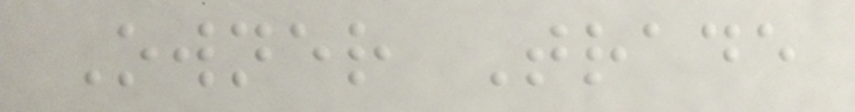Owner Trade
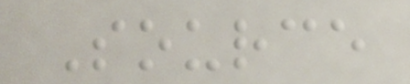Source
